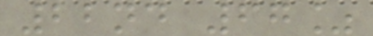22nd 67%
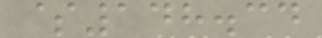$148.34
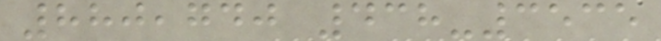880,740 438-3535
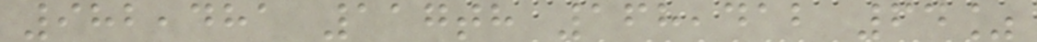982,481 117th 168,412 64%
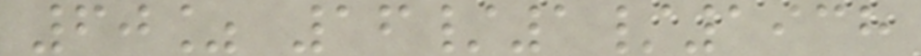60% 16/1/1938
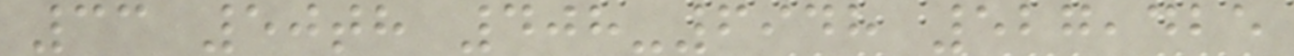33 50th 408-6948 527,425
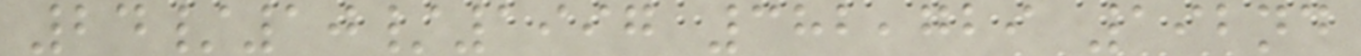24/10/1997 382,729 192nd
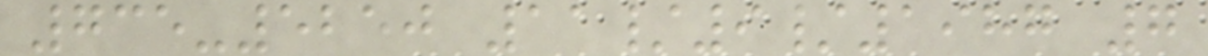735-5250 11/9/1987 7
